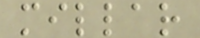millar
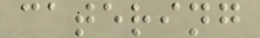catering
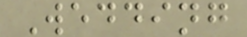Wedding
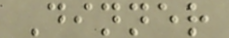Dinner
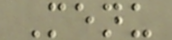Menu
